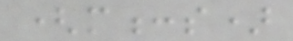(m:s)
